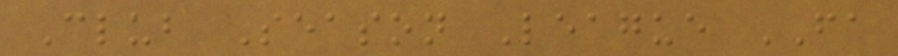Club Season League FA
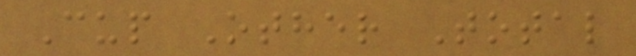Cup Other Total
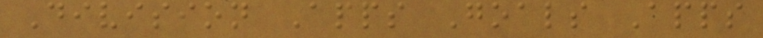Division Apps Goals Apps
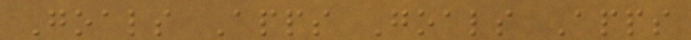Goals Apps Goals Apps
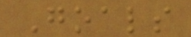Goals
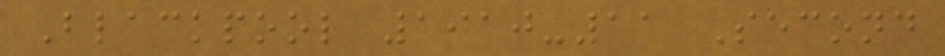Blackpool 1910-11 Second
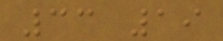33 19
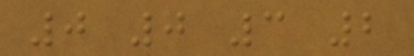0 0 3 2
